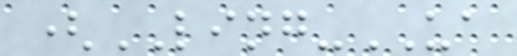(LING-UA
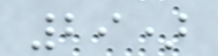29)
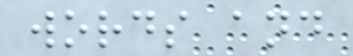words and
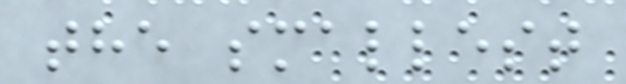the smallest
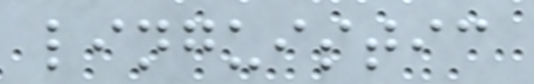linguistic
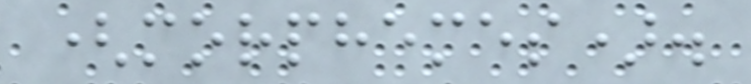(morphemes).
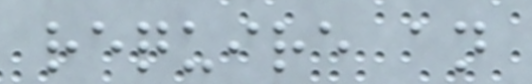require an
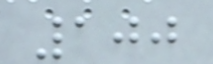100
